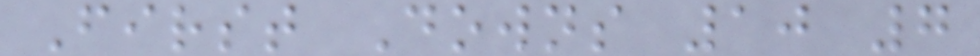First Downs 10 7
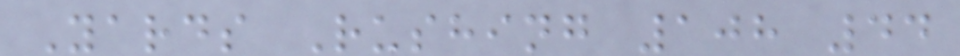Yards Rushing 108 44
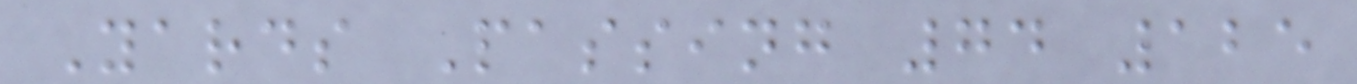Yards Passing 74 125
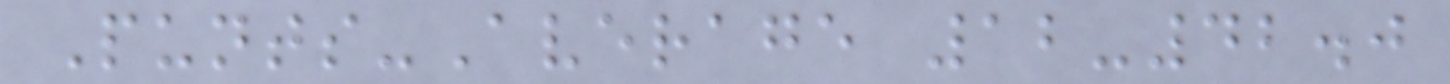Punts-Average 12-42.0
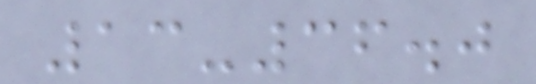13-36.0
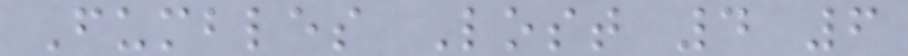Fumbles Lost 4 6
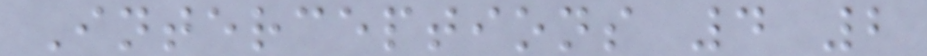Interceptions 4 2
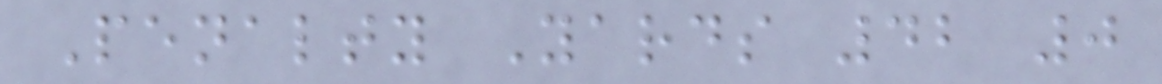Penalty Yards 42 0
